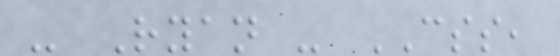- Ryan - CSS,
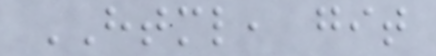HTML, git
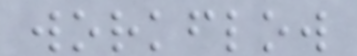workflow
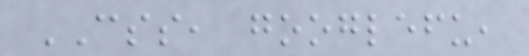CSS, googlefu,
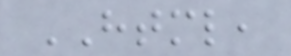HTML,
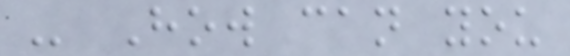- How can you
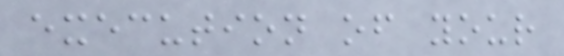execution of your
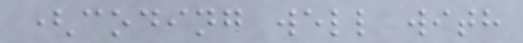(coding well with
